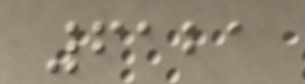6121
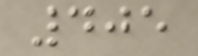405
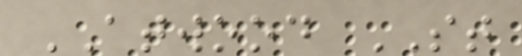ATWOOD ST
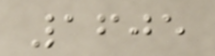1605
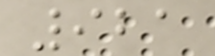921
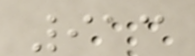913
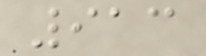913
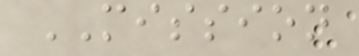MISSION
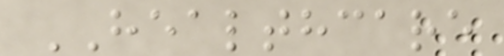HEALTHCARE
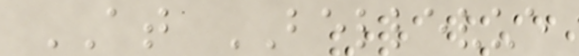AT BELLEVUE
